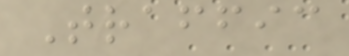Traffic
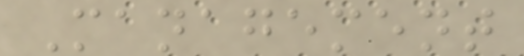Management
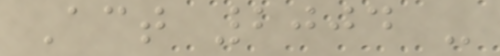Act 2004 -
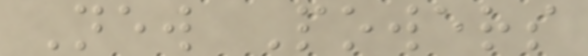New Powers
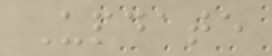Update
